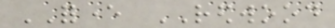FOREVER REDWOOD
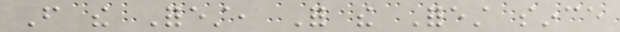From the Forest, For the Forest since
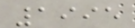1995
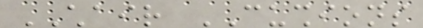CHAIR CUSHIONS
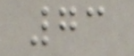73
